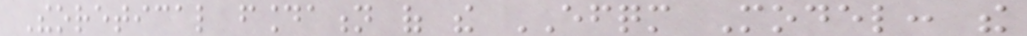Theoretical foundation of the EFQM Model: the
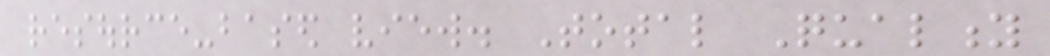resource-based view. Total Quality
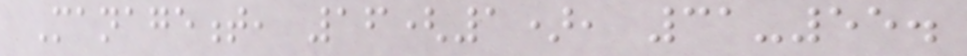Management, 16(1), 31-55.
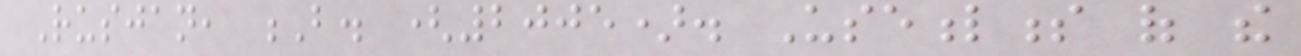Rusjan, B. (2005). Usefulness of the
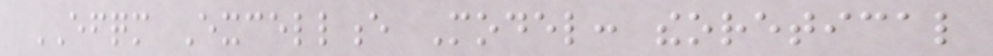EFQM Excellence Model: theoretical
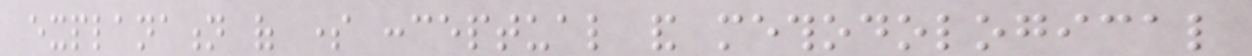explanation of some conceptual and methodological
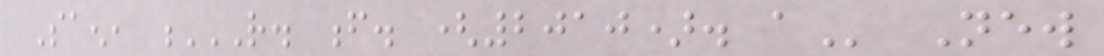Saen, R. F. (2010). A New
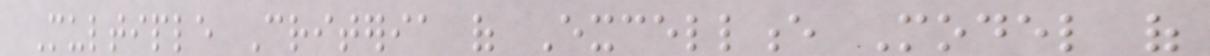Multiple Criteria of Excellence Model of
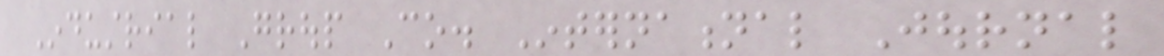Industrial Group Co. International Journal
